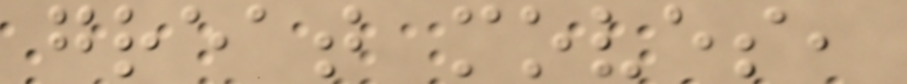great moves,
